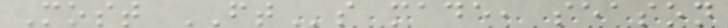Most FTs made, season
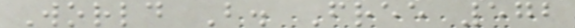World B. Free 572
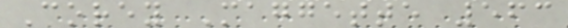Corey Maggette 563
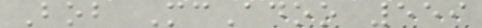Bob McAdoo 559
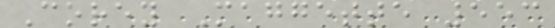Corey Maggette 553
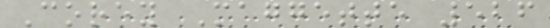Corey Maggette 526
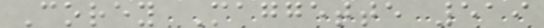Corey Maggette 519
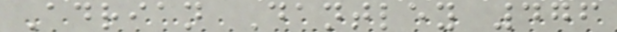Adrian Dantley 476
